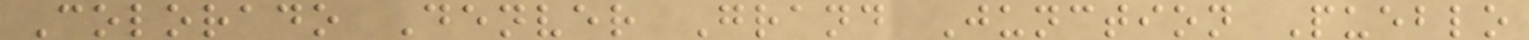Colorado Denver Grand Junction Pueblo
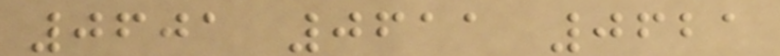0601 0611 0621
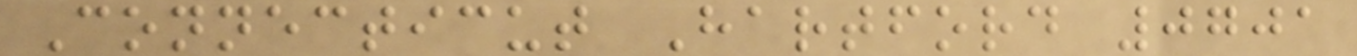Connecticut Hartford 0701
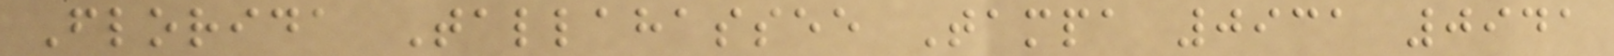Florida Tallahassee Tampa 0931 0941
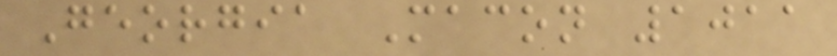Georgia Macon 1011
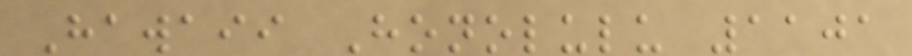Hawaii Honolulu 1101
